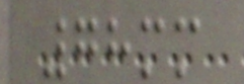78mm
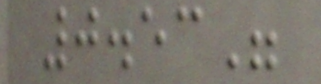0.53"
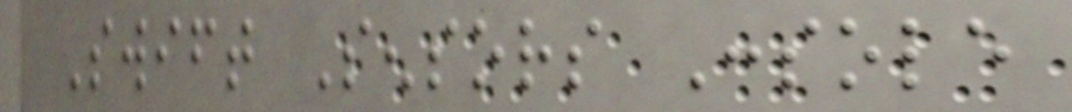Swift Sensors Console
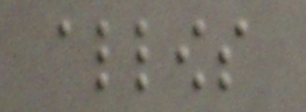allows
